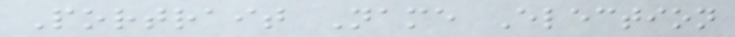Portrait Name Election
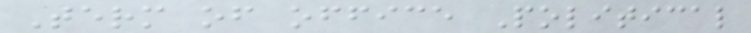Term of office Political
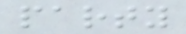party
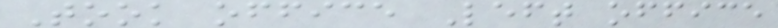Took office Left office
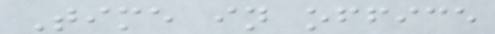Time in office
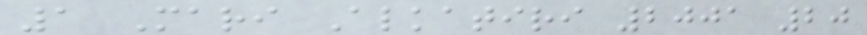1 Mari Alkatiri 2001 20
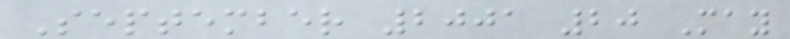September 2001 20 May
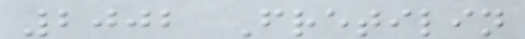2002 Fretilin
